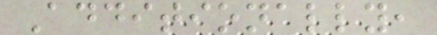Additionally,
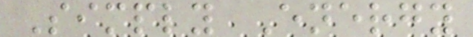Simply Energy
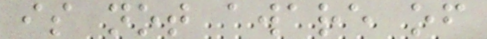is not aware of
